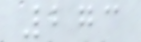273
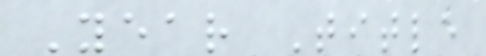Year Title
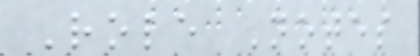Role Notes
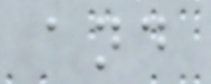and
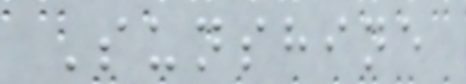Sunshine
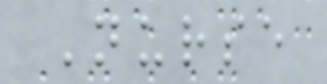Nurse
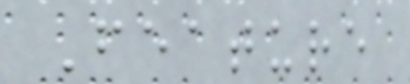Feature
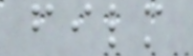film
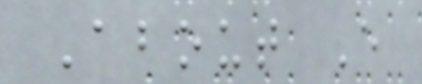About E
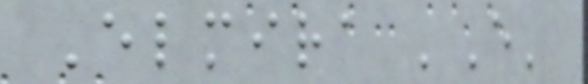Elmira 'E'
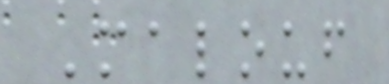Malouf
